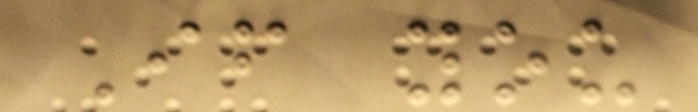If you
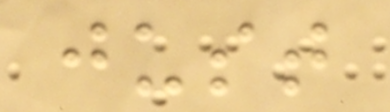just
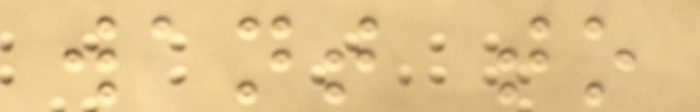want to
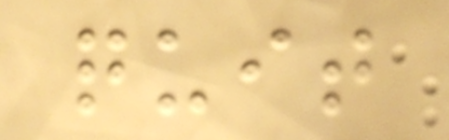quit
